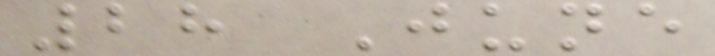28 June
